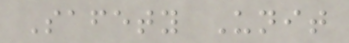Safety Unit
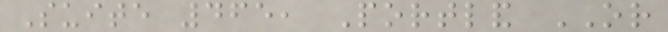Suite 465, Portland OR
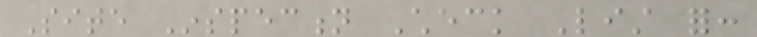Site Inspection Check List for:
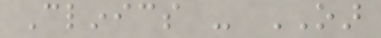Clinics - OAR
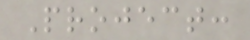Project:
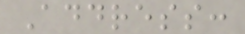Address:
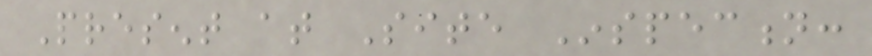Present at Site Inspection:
